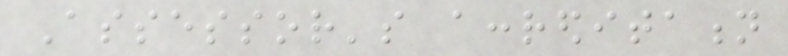Assessor's accreditation
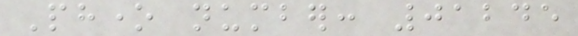Phone number: 01245
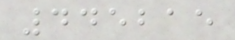445215
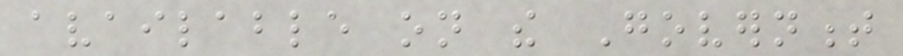available on the Government
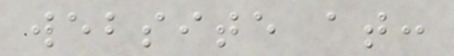website at:
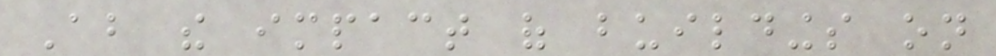About the impact of buildings on
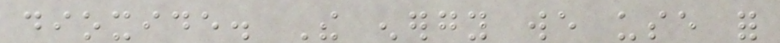dioxide. The energy we use for
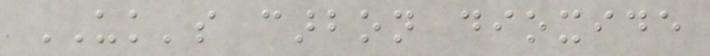UK's carbon dioxide
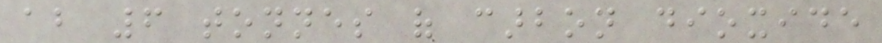about 6 tonnes of carbon dioxide
